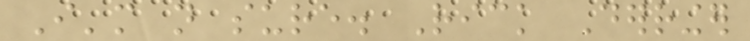I'm not sure. Rick Derringer
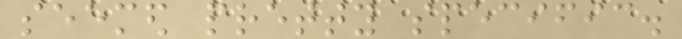seemed pretty specific.
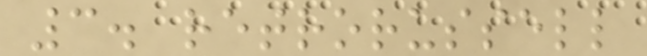3. retrorussell
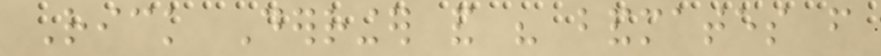Rick Derringer and his bandmates from
